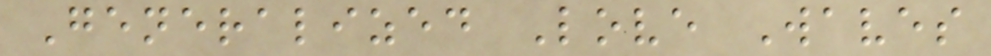Generalized Love Waves
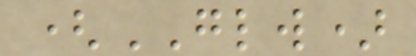(GLW)
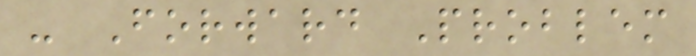- Forward Problem
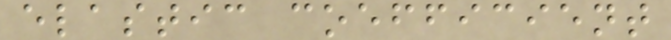elastic coefficient
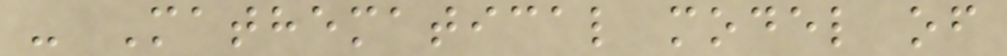- Mathematical model of
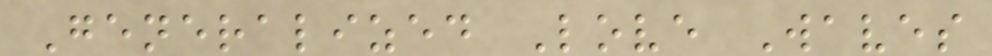Generalized Love Waves
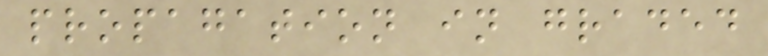propagation in graded
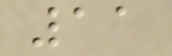11
